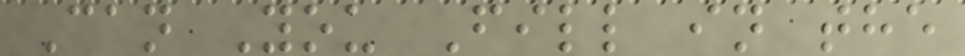Can You Fill in the
